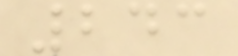243
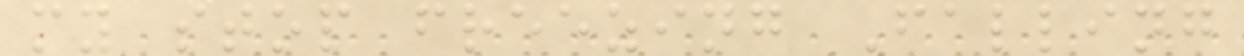my stop freezing Falling
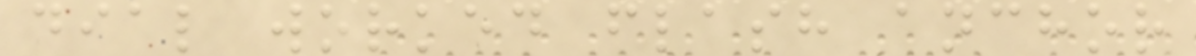dial worked flash anchor
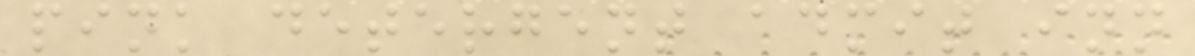pink detergent admit inn
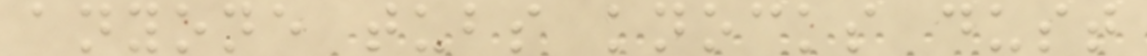anyone tubs knocks dust
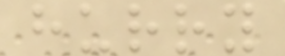hurry
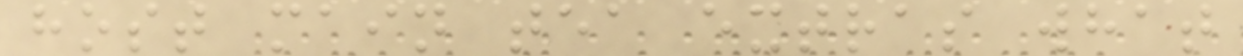host main tea extras what
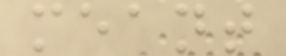meant
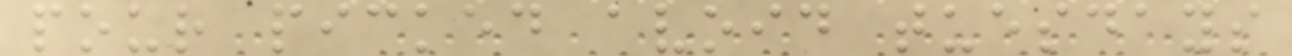pour picked avoid tuesdays
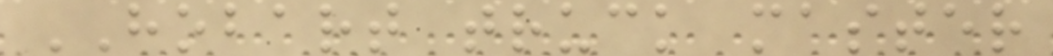HOBART truck master
